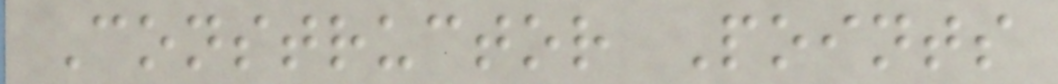Constructor Points
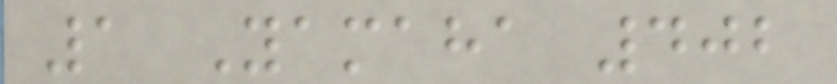1 Yamaha 402
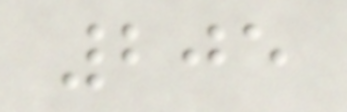205
